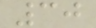30
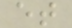et
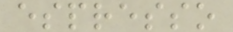espresso
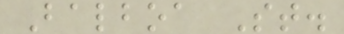Balboa St.
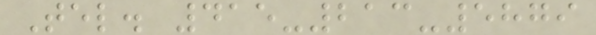Tel. 415-213-5879
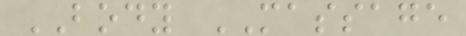BODY MASSAGE
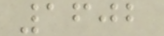1602
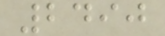2490
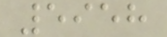5958
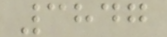3847
